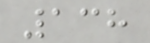138
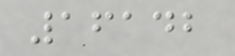16142
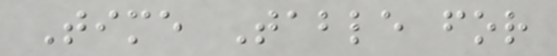Time Table for
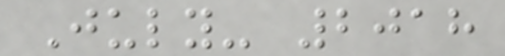July- 2018
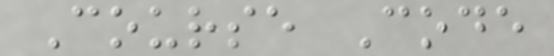Course Code
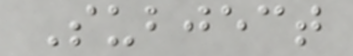Subject
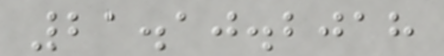21.10.2018
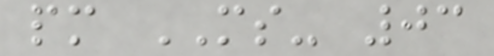pm MS- 03
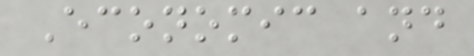Economic and
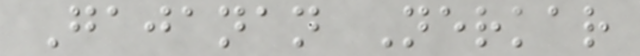Gajanan Nerkar
